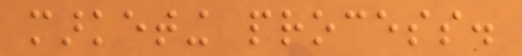marketing process.
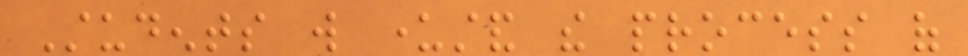Students will understand the process of
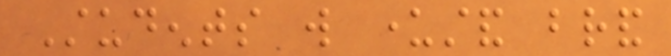Students will understand brand
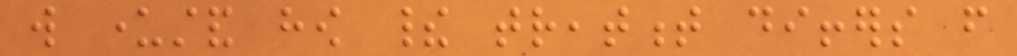will understand how their treatment differs from
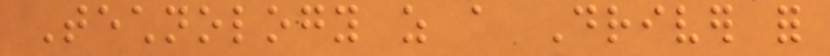Technology as a Driver for
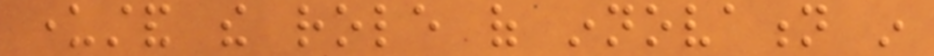understand the role of innovation in
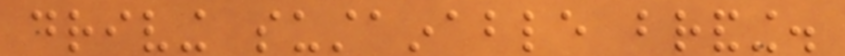driving sustainable branding.
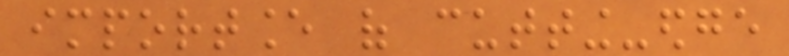importance of cutting-edge
